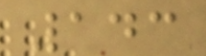143
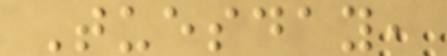Tuesday,
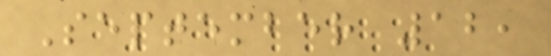September 12,
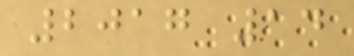2017 14
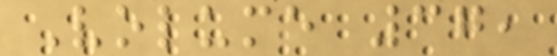Volume 37,
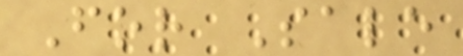For Sale
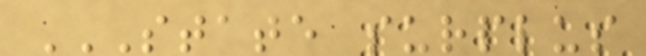STATE SURPLUS
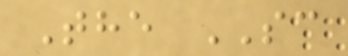The SC
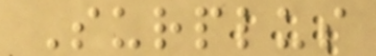Surplus
